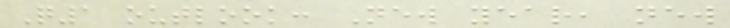Q1 outlook: New year, new
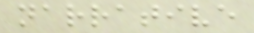narrative
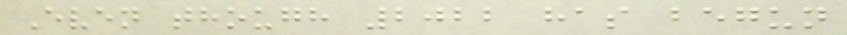Even though 2022 has begun
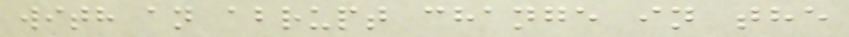with an abrupt change in the
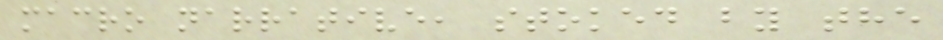macro narrative, stoked by the
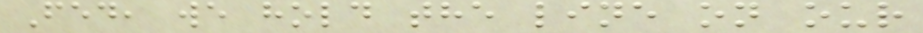Fed, we hold the line on our
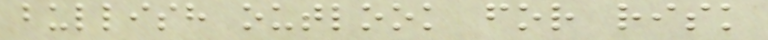bullish outlook for risk
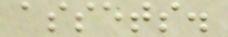assets.
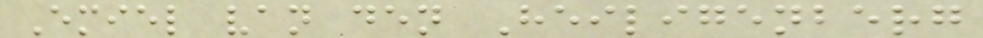Emiel van den Heiligenberg
